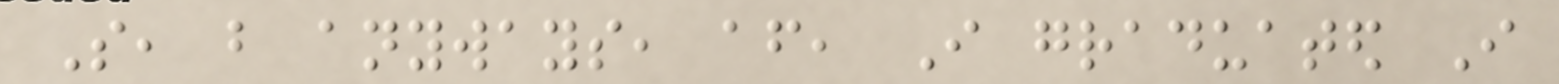So, but anyways, after, I graduated I
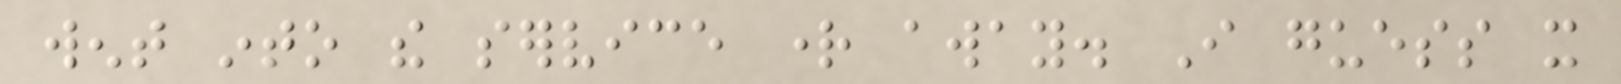went into the service right away. I guess it
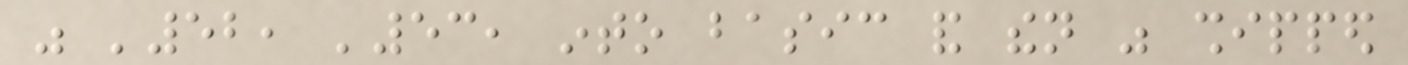was '52, '53, into basic and then was shipped
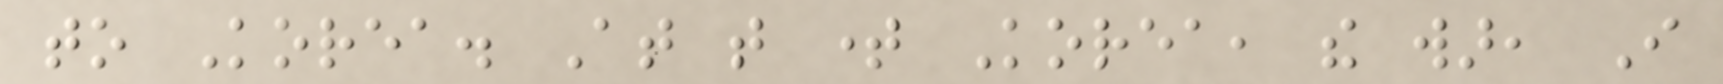to Korea. At that time Korea, the war, I
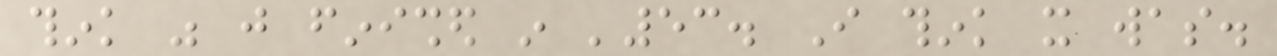think was just finished in '53. I think it was.
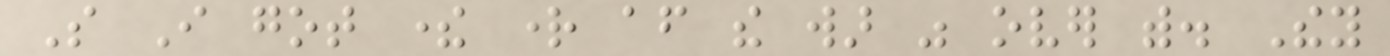So I got there right after the war was over with. They
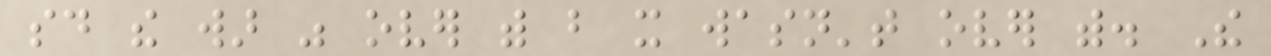said the war was over with but it wasn't over with. The
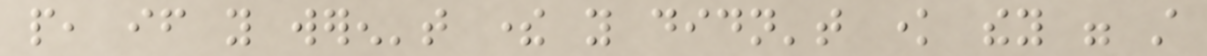people, if you weren't there you didn't know they were still
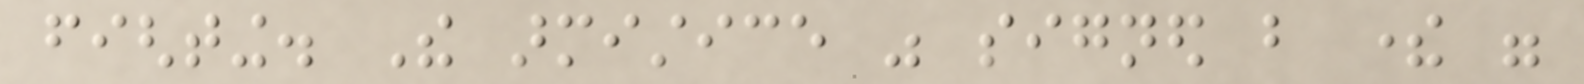fighting. The armistice was signed but there were
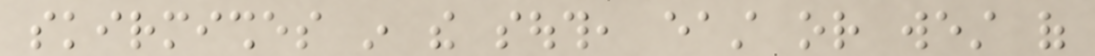skirmishes in the south, east or west of
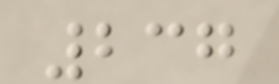237
